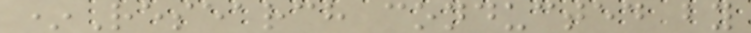*Research conducted by
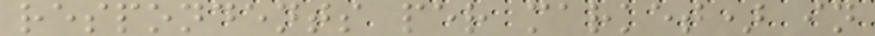respondents per market) in
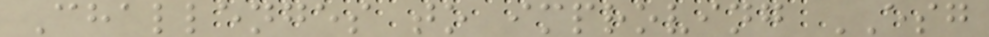Challenges to improving ESG
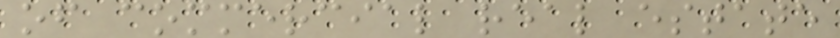of commercial real estate
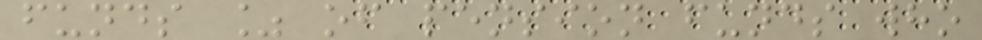funds % of pension funds who
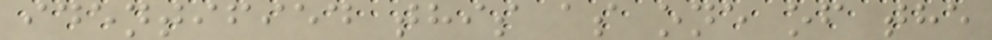identified this as one of the
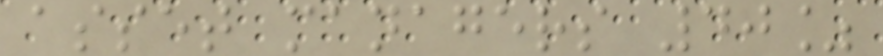asset managers 40%
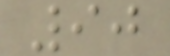90
